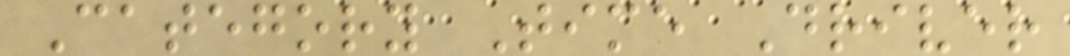Category Time Driver
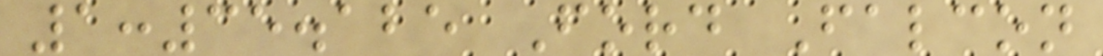1:35.125 Ford Falcon
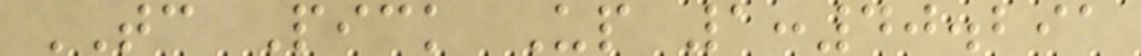TC Pick Up 1:40.291
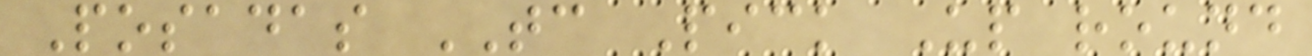Posadas TC Pick Up round
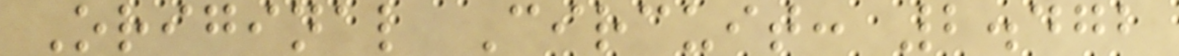Original Circuit: 2.472
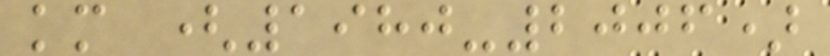km (1980-2006)
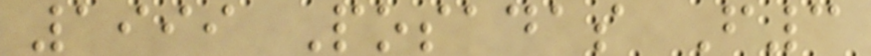1999 Posadas F3
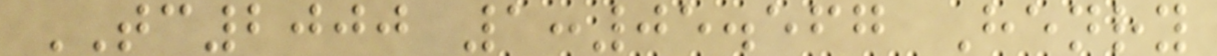TC2000 1:05.567 Henry
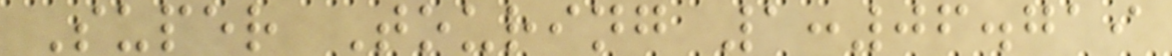Super Touring 1:06.719
